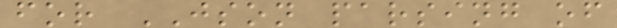for JSON parsing of
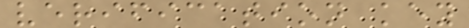verification key
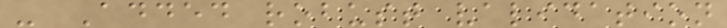- Added robust validation
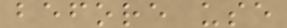before use
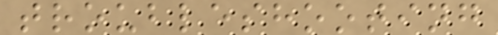troubleshooting
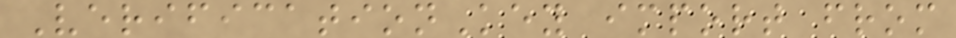VerificationKey import from
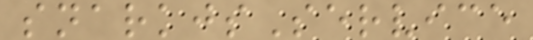snarkjsService
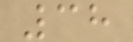38
